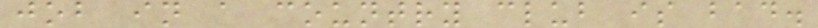job in a country club is bad.
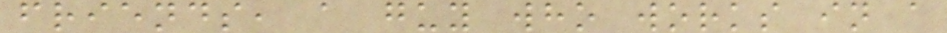friends, a guy who works in a
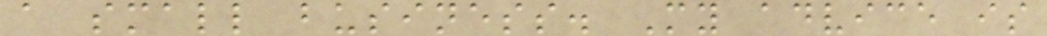a small business. My advice is
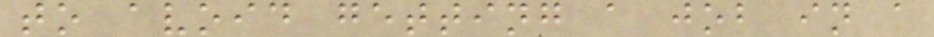to avoid getting a job in a
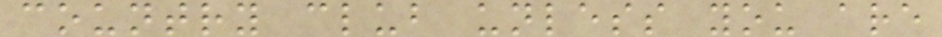country club unless you are
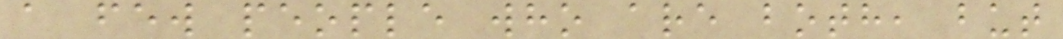a few people who are both, but
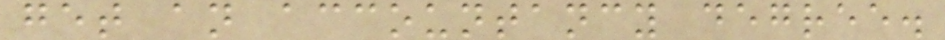get an accountancy degree.
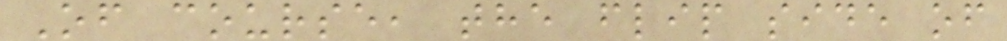Of course, the flip side of
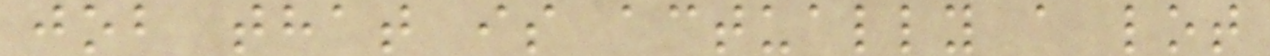job that is actually a lot
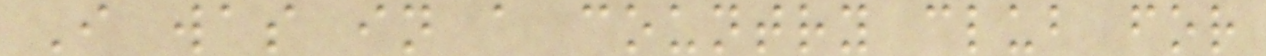I was in a country club for
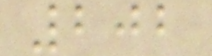202
